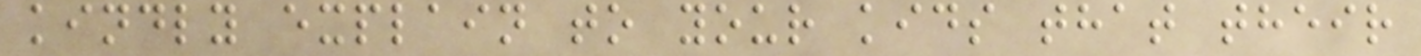kindly explain to your kids that their
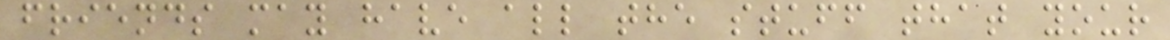friends may have all the stuff that your
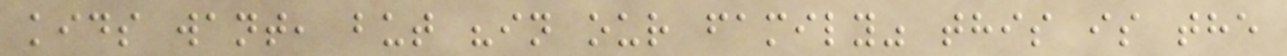kids want, but "in our family" this is the
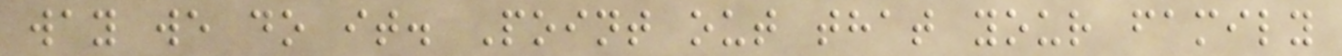way we do it. Point out that your family
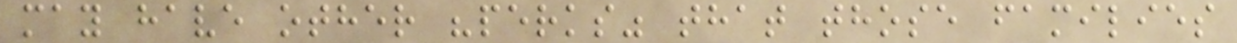may have other "perks" that those families
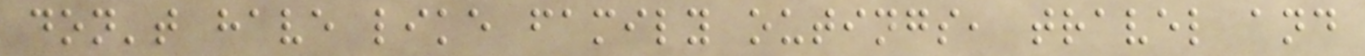don't have like family outings, travel and
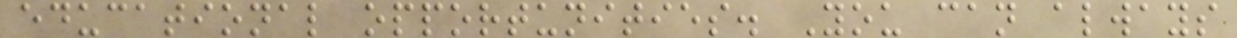educational opportunities. You can always
